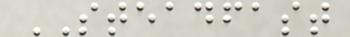STEADFAST
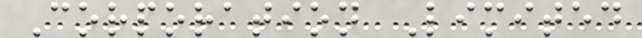Corporation Limited
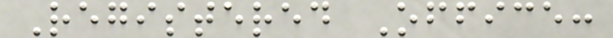Registered Office:
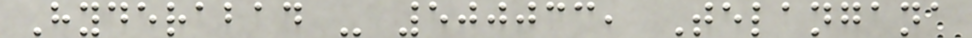Hyderabad - 500033, Telangana
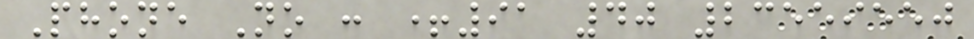Phone No : +91 40 23559550
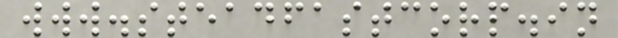www.steadfastcorp.in
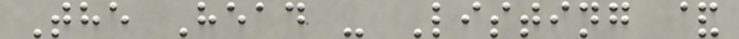The Head - Listing &
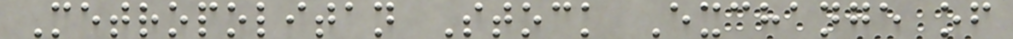Metropolitan Stock Exchange of
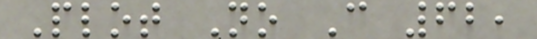Plot No C 62,
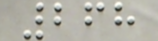268
